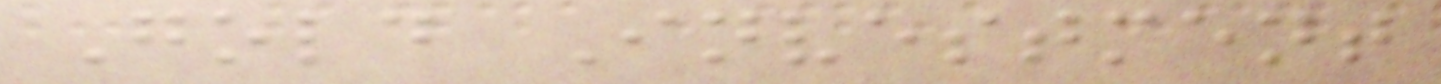Gold Investment
